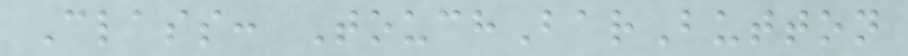Class: TouchBarButton
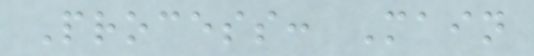Process: Main
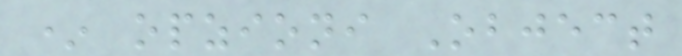* opzioni Object
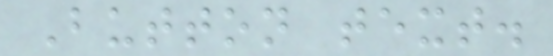Button text.
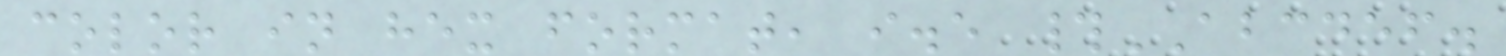color in hex format, i.e #ABCDEF.
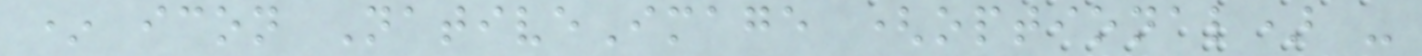* icon NativeImage (optional) -
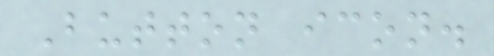Button icon.
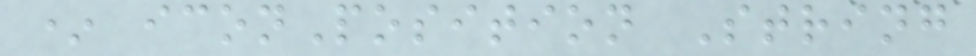* iconPosition String
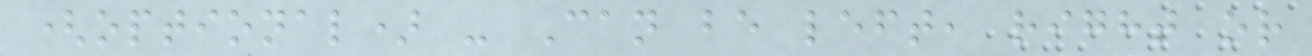(optional) - Can be left, right or
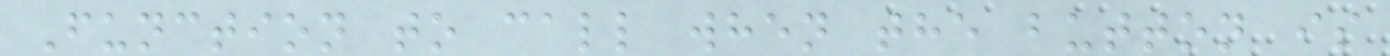Function to call when the button is
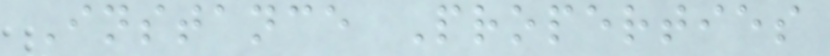Instance Properties
